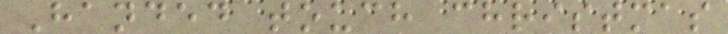Handed touch christmas
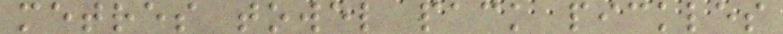metres towel pack pickles
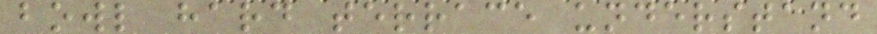bowl hard terrace understand
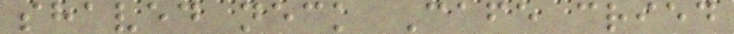shaved neck Cafe cried
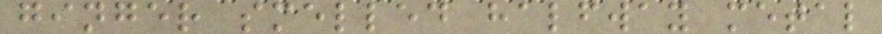ginger smelled halfway metal
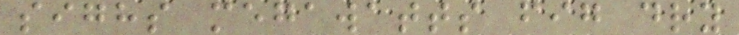sighs megawatts fig dry
